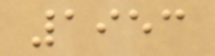1953
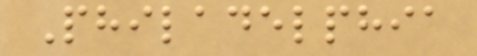Philadelphia
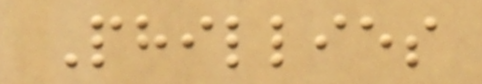Phillies
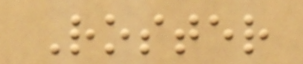Roster
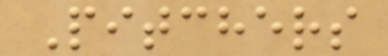Pitchers
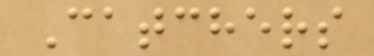Catchers
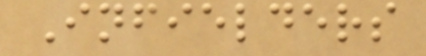Infielders
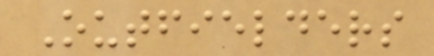Outfielders
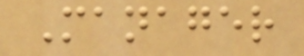Manager
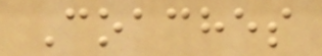Coaches
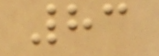83
